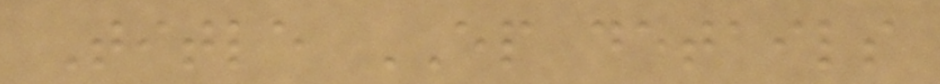Title EP details
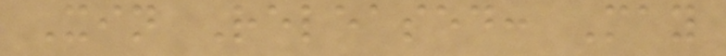Xin Released: May
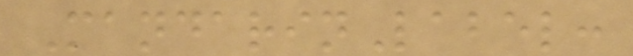MandarinLabel:
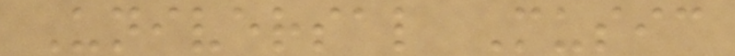Universal Music
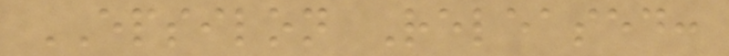EPSILON Released:
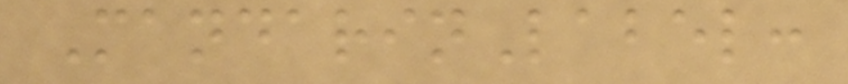MandarinLabel:
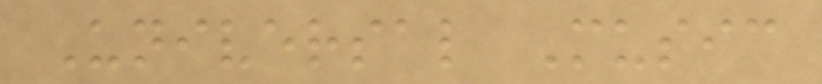Universal Music
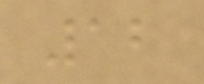12
